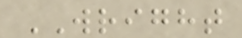WRIGHT
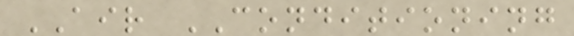AIR CONDITIONING
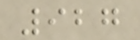927
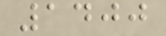1400
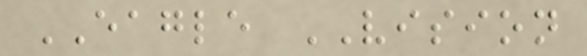EAGLE VISION
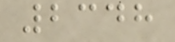2348
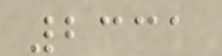2331
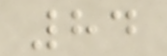84
